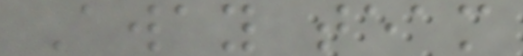Away team
